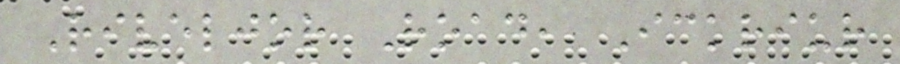Riveljor Road, Ickriur
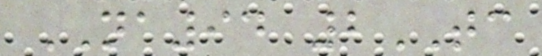NA94 2TC
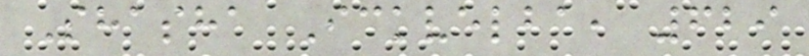Shasha Ickvelba, 629
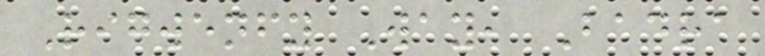Rigwenfy Way, Badra
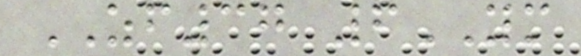ZF37 6YM
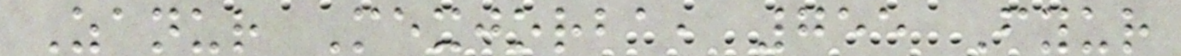Zanur Mexjorba, 755 Fyur
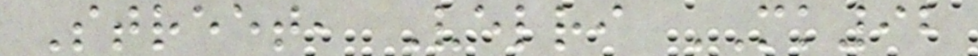Street, Velri MK92
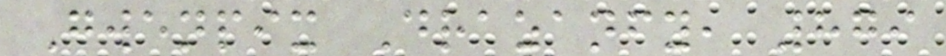Gwenpix Drazanfy, 879
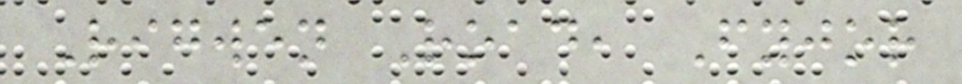Rigwen Road, Fyjor
